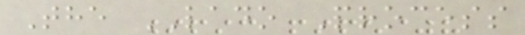The LADO Process
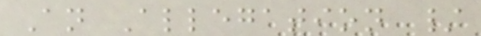An Allegation /
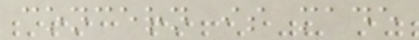concern is made
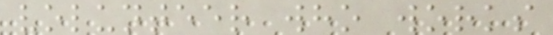volunteer who works
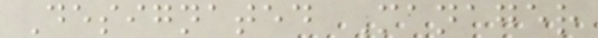Designated Manager
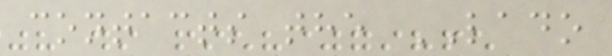contacts the LADO
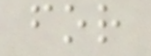for
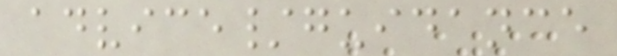advice/guidance
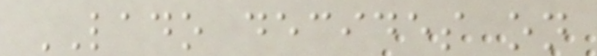LADO decides on
